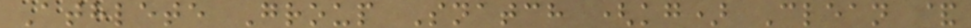Athlete Group Snatch (kg) Clean &
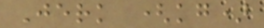Jerk (kg)
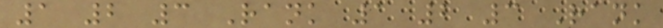1 2 3 Rank 1 2 3 Rank
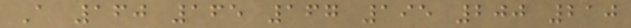A 160 165 167 195 200 210
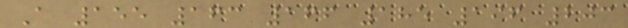A 155 163 166 185 196 203
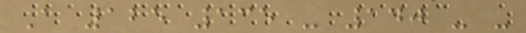A 125 135 - 140 - -
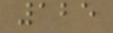125
